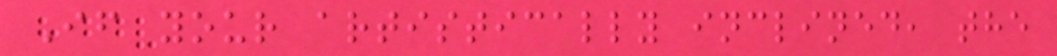If your artistically inclined, the
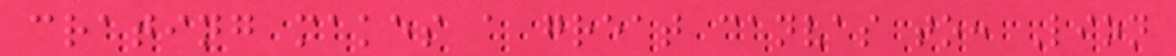crating makes a great canvas to: Lion
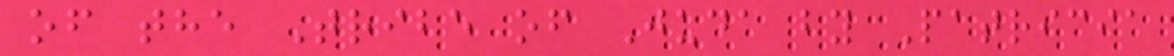of the Tribe of Juda by Patricia
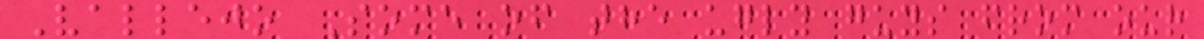Vallejo Some of the ugly guys from our
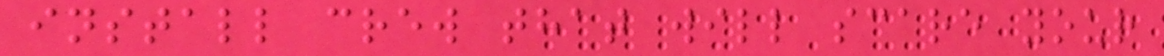install crew that will scare your
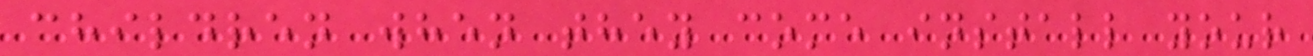children when they come install your
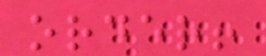order!
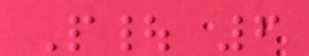P| 6
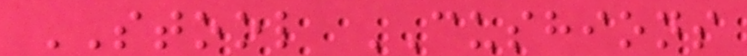STOOL CUSHIONS
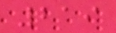219
